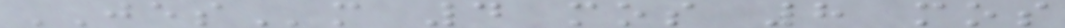JESm 4 mos 8 mos
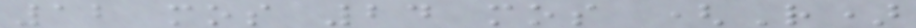12 mos 24 mos (R)
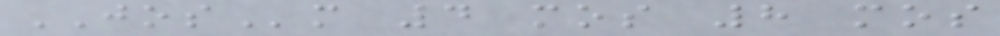JOSm 4 mos 8 mos
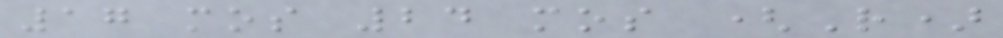17 mos 24 mos (R)
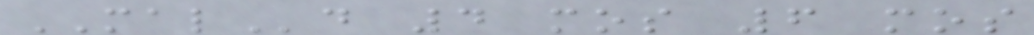MALd 4 mos 6 mos
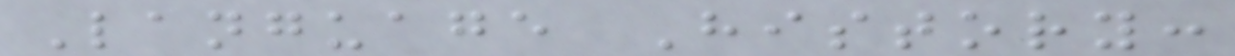Language History:
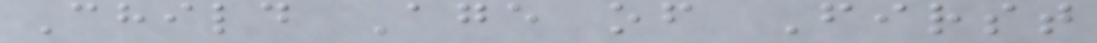Child Age of First
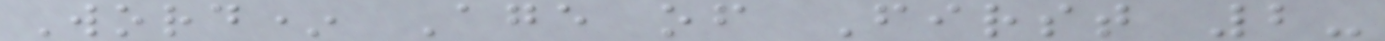Word* Age of First 2-
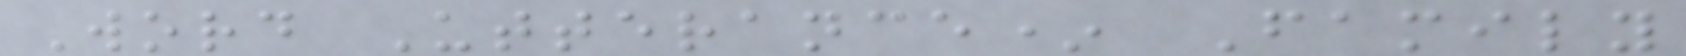Word Utterance* Family
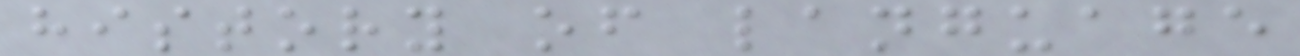history of language
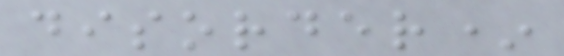disorder*
